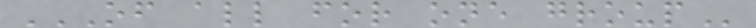OF ALL FOR ONE GROUP
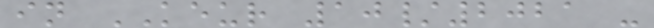in KEUR 10/2021 -
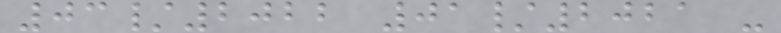03/2022 01/2021 -
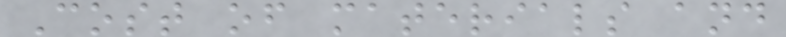Cost of materials and
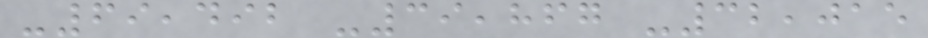-69,492 -39,867 -32,015
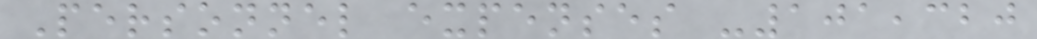Personnel expenses -101,320
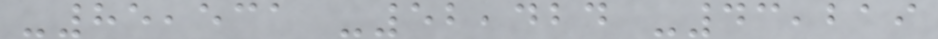-85,531 -52,424 -43,219
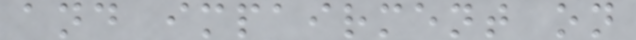and impairment on
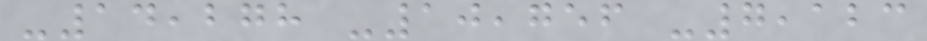-14,278 -10,756 -7,123
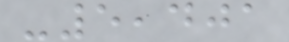-5,401
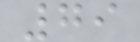79
